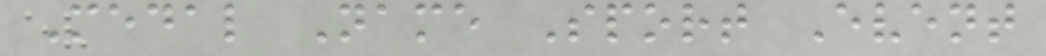Medal Name Sport Event
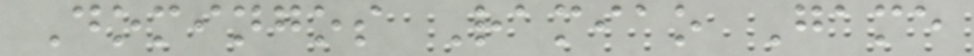Domingos Ramiao Game
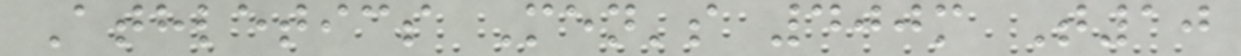Athletics Men's 400m T10
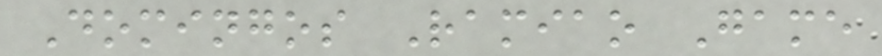Domingos Ramiao Game
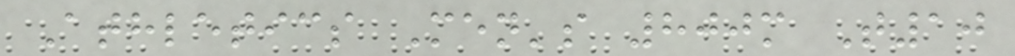Athletics Men's 800m T10
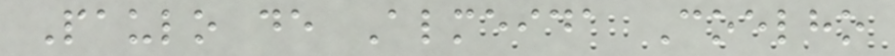Paulo de Almeida Coelho
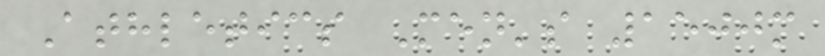Athletics Men's 1500m
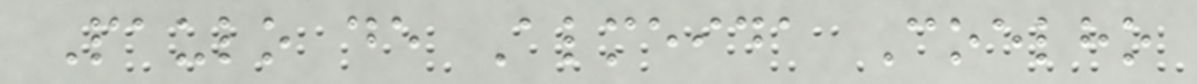Paulo de Almeida Coelho
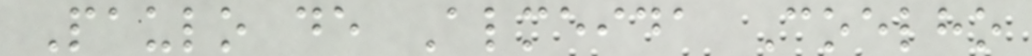Paulo de Almeida Coelho
